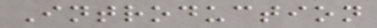Introduction
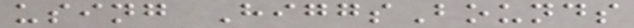using HiggsBounds
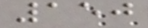150
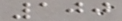100
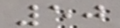50
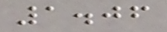1.06
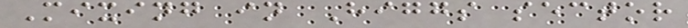Mixing in Higgs sector
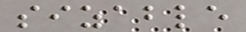sizable
